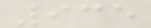935
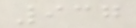937
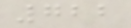722
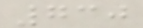730
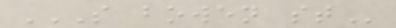S BOWEN ST
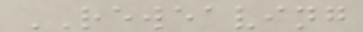REWEAVING
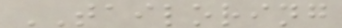TAILORING
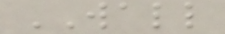WALL
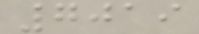7019
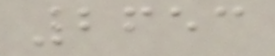2653
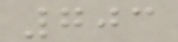703
